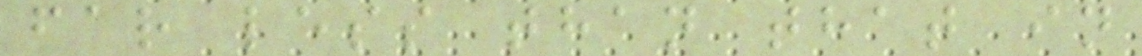far less than that in
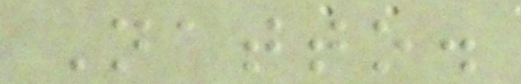Natto.
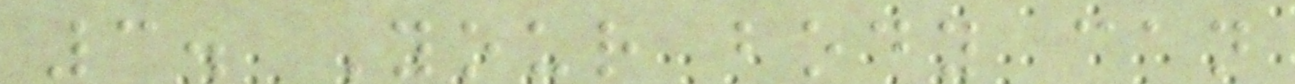3. Your body can
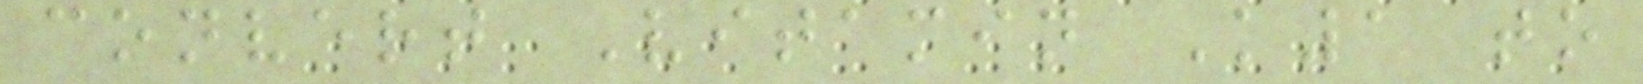convert Vitamin K1 to
